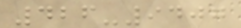426-9407
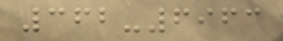362-6963
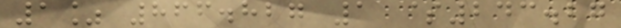1% 866.827 1 $243.27
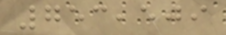753,509
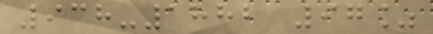938-1882 97%
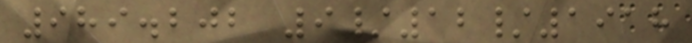989.202 9/12/1918
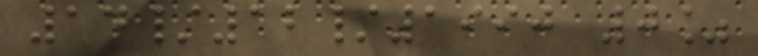14/12/1990 0%
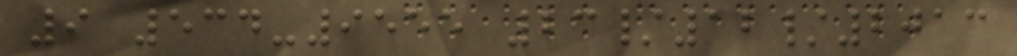9 534-9555 23/12/2013
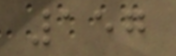157
